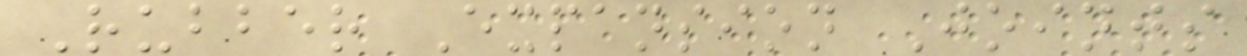Rubber Expansion Joints
